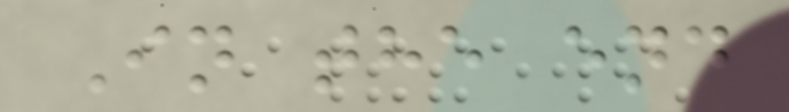In the end
